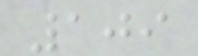109
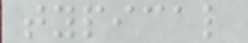typical
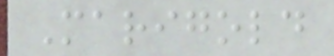Marigold
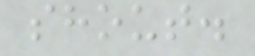shout.
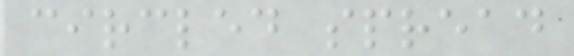circled spread
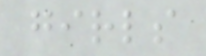girls
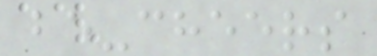be-cheers
